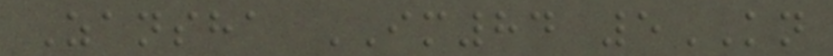Zansha IM84 5KN
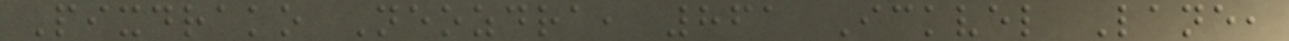Pixdrako Neozdra, 861 Ickvel Lane,
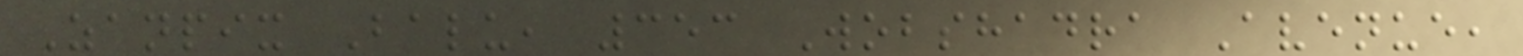Zanpix Balu, 353 Wobshadra Avenue,
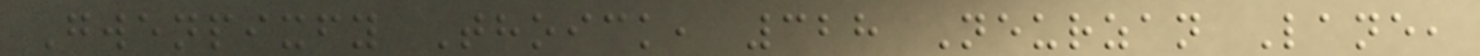Gwenpixfy Thoick, 328 Neurzan Lane,
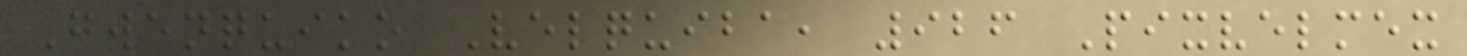Gwenquiko Velquiba, 926 Pixvelmex
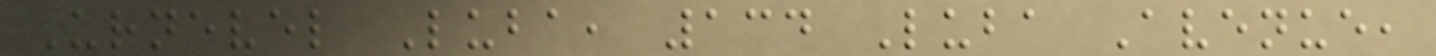Urnevel Luba, 134 Luba Avenue,
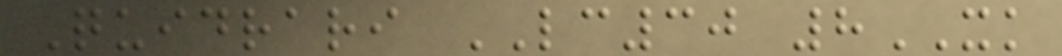Quidrari LC30 8XK
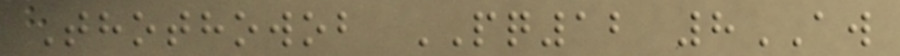Thothowob PQ12 8AW
